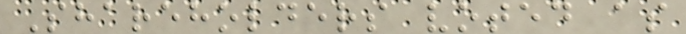Shareholders voted as
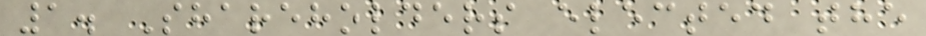1. Shareholders elected the
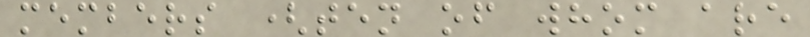members (ten of whom are
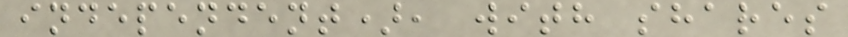independent), with shares
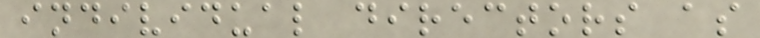individual directors as
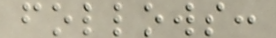follows:
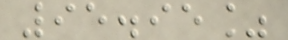95.95%
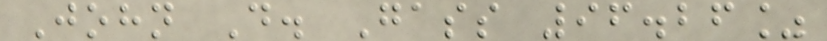John D. Gass 96.26%
